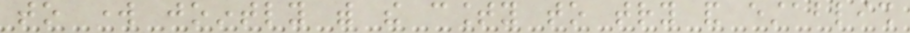to work jointly with the county to try and establish
